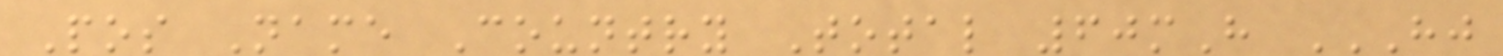Pos Name Country Total 60mH HJ
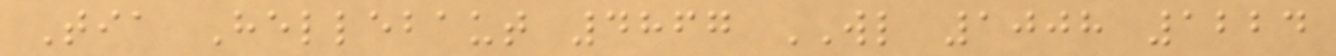Tia Hellebaut 4867 WL 1008 1224
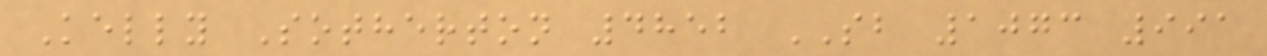Kelly Sotherton 4852 SB 1073 991
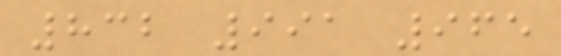832 991 965
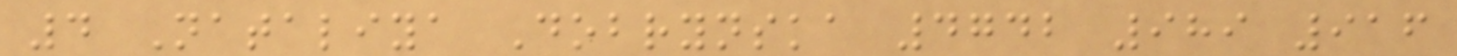4 Nataliya Dobrynska 4742 989 916
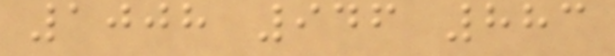1008 946 883
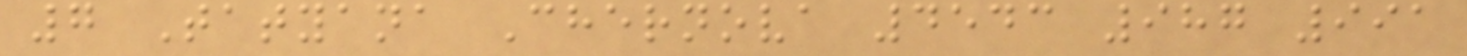7 Tatyana Chernova 4543 987 991
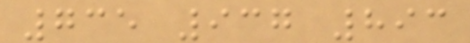735 937 893
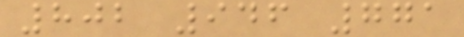802 946 771
